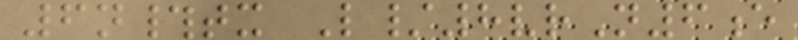6n#tx L/8vrN6e
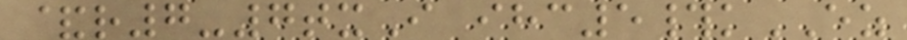&r7-7txI ihc5#kEZ
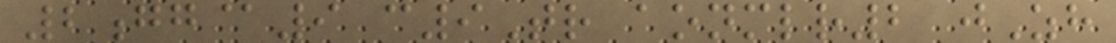2gg@9 c9Tr aonmlr2 jZh
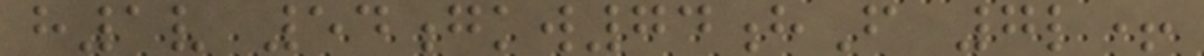h1v 54gkw74hF 7l+
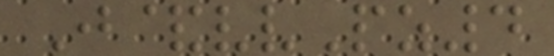J&vvPz4
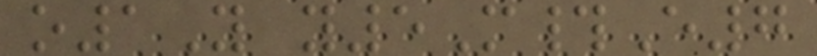o1Y y5M#E7
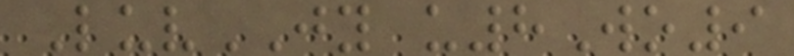LuvJY u8Wo9
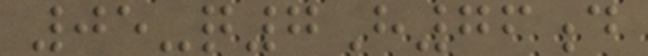05-q7H76d
